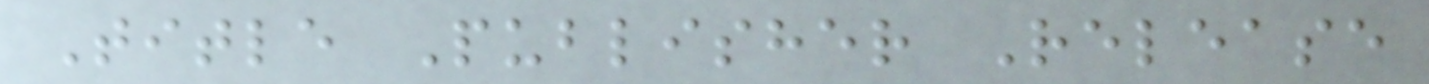Title Publisher Release
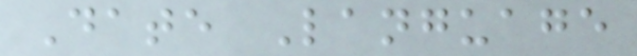Date Language
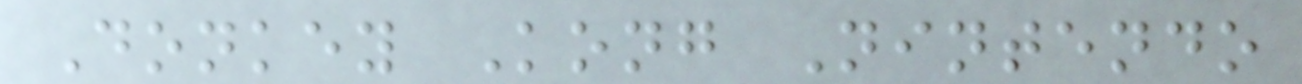Donkey Kong Nintendo
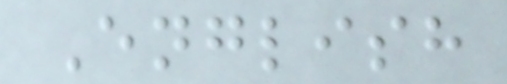English
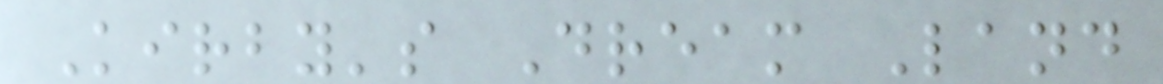Kirby's Dream Land
